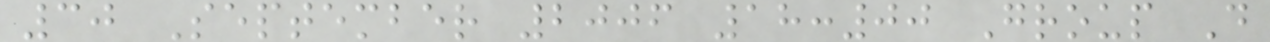30 September 2006 18:00 Group D
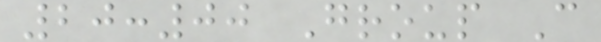20:00 Group C
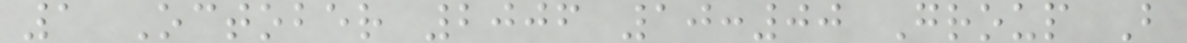1 October 2006 10:00 Group B
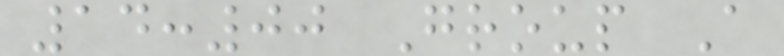14:00 Group A
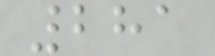281
